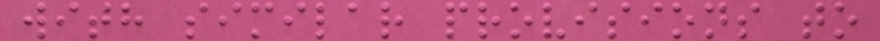with similar provisions to
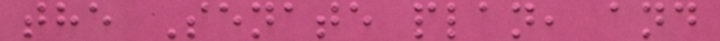the Senate plan, and
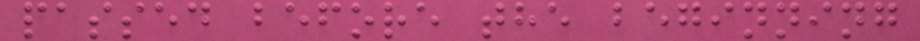passed before the beginning
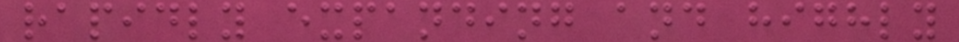rapidly expanding and highly
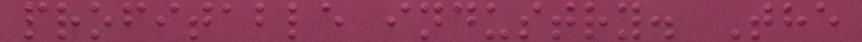profitable industry. The
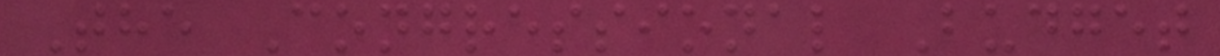The Congressional Budget
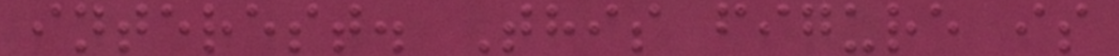interest. This figure is
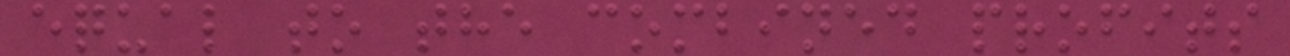equal to the combined profits
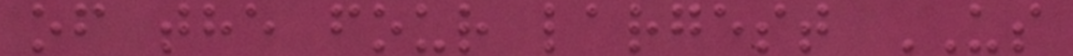of the four largest US
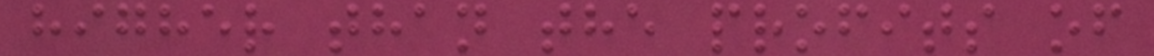higher than the profits of
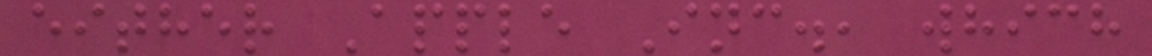either Apple Inc., which
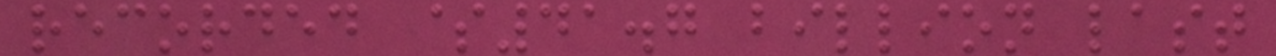recorded $41.7 billion last
